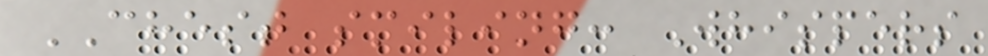CHEST smiling: Whispers
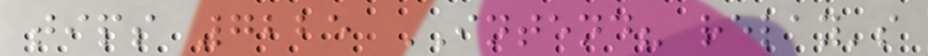tips 7225 INTEND? relay's
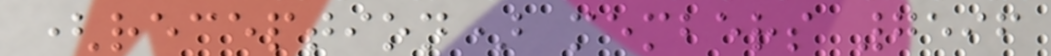(reception) members 7596
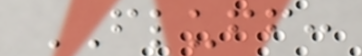FLUFF:
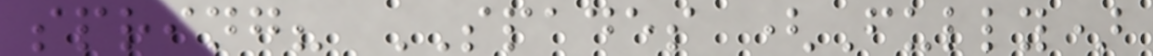spring? SPADES (Fully)
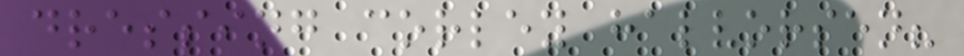dressing corley halvorsen?
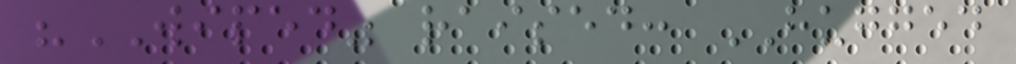"WIPED" raised: HUGGED
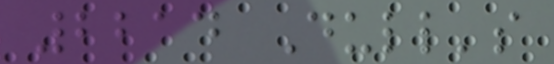2214 Dull's
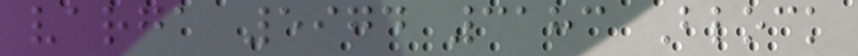varga 5974 3183 Block
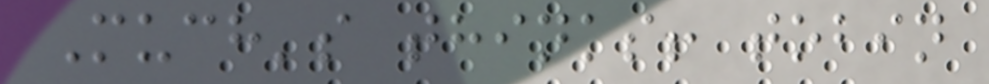Much's thinks! tobin
